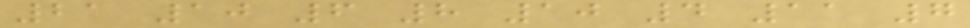21 10 6 8 10 4 11 7
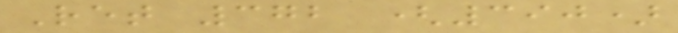Ret 372 (390)
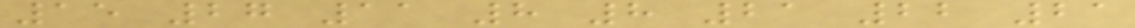15 27 11 8 8 21 22 21
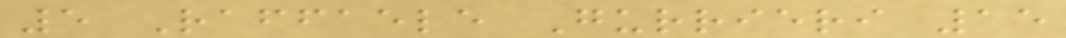5 Raffaele Gurrieri 15
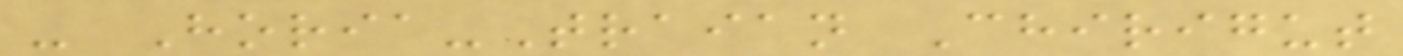- Horia-Traian Chirigut
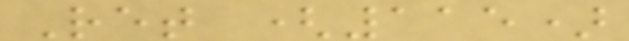Ret (115)
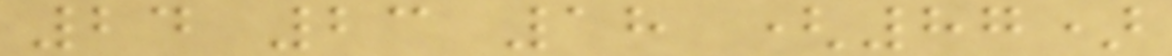24 23 18 (87)
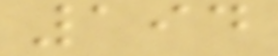194
